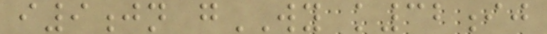i9jn gWY k32ij
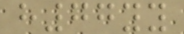h77yy
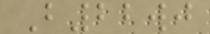B22wj
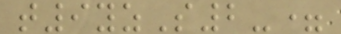t9yzS2-=
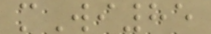mWi85
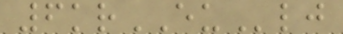6krEUlj
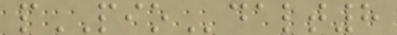pPIOdalt8
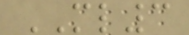ML3
